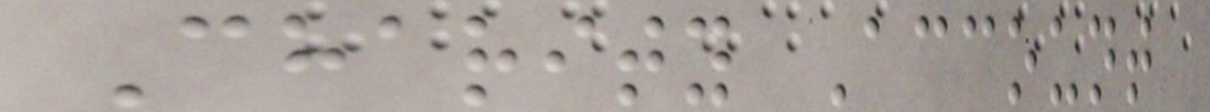Charity Account
